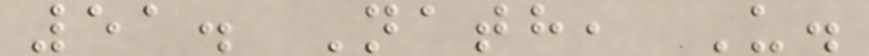51. Nath, U.
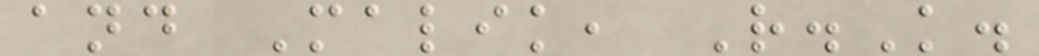and Malik, R.K.
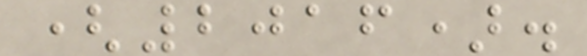(2016).
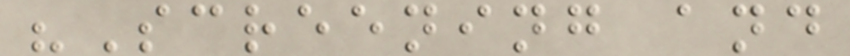"Screening and
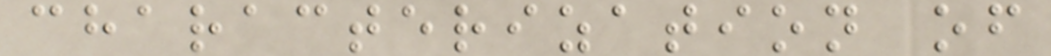characterization of
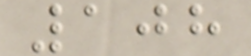108
